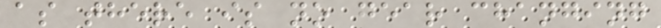as there is no gear changing
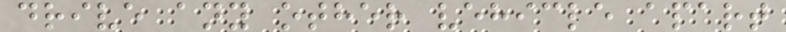drive any other vehicle apart
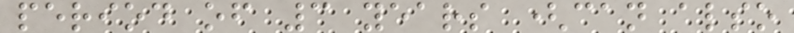period of 3 years (can also
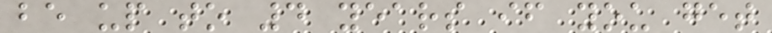be up to 4 years if you get
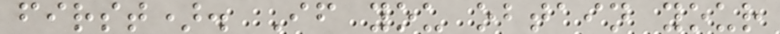first). If you obtain your
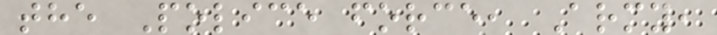the Police force, Army,
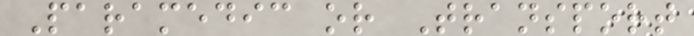Paramedic or Transport
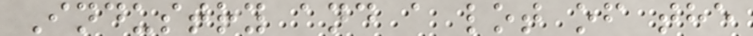Industry and a lot of the
